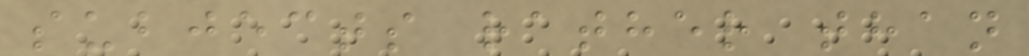subjects rather than
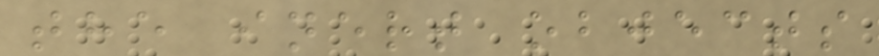the inert objects
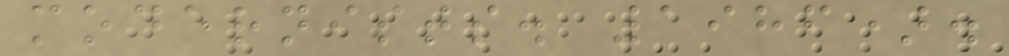modernists. 1986).
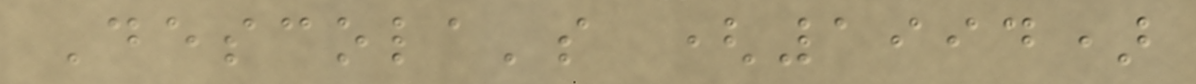Descola's (1994)
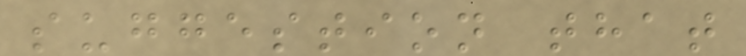suggestion that
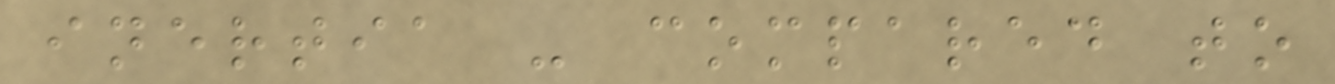inertia - compared to
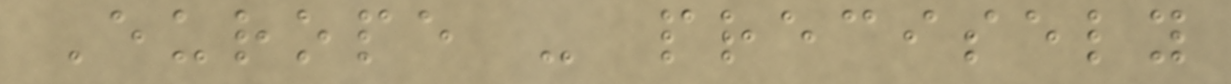Europe - precisely
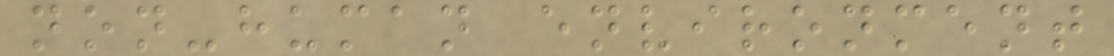non-human environment
